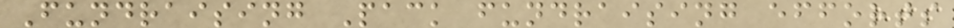Fundraising Pack fundraising efforts
